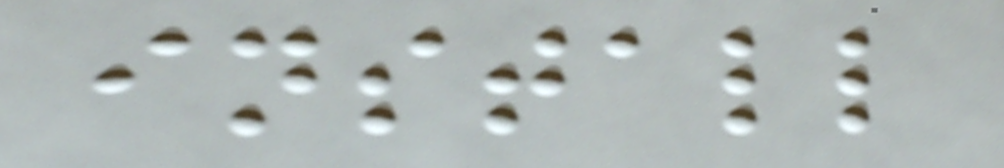install
